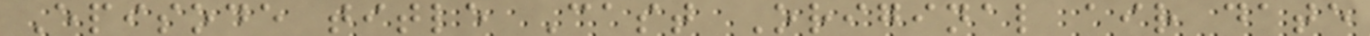Episode title Cast Original air date
